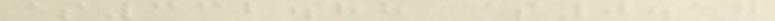$332.88 $0.17
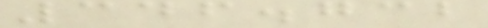346.732
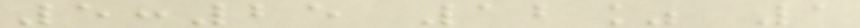5:25 12% 1
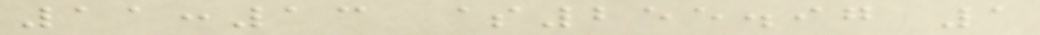11:13 $255.97 1
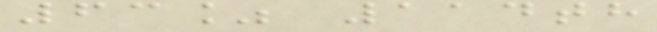63% 114th
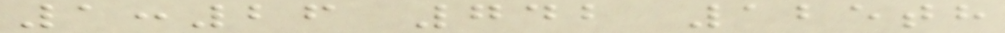1:26 742 125th
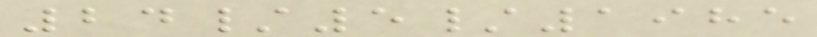24/5/1985
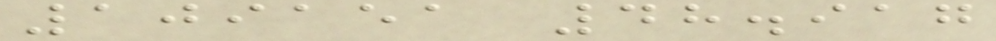109151 48.917
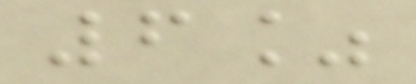6%
